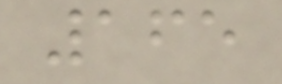165
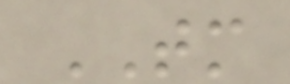TM
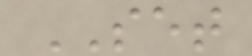SET
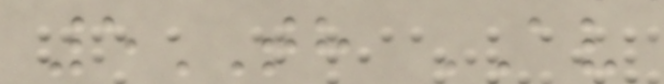5TH AV
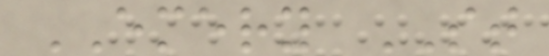EMERY ST
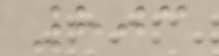803
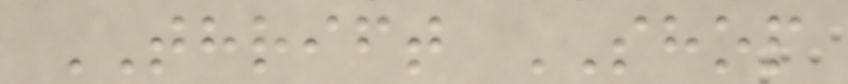THRIFT SHOP
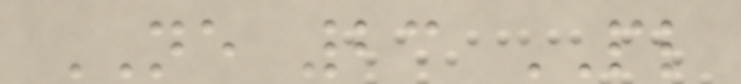NE 23 PL
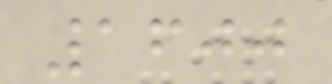1600
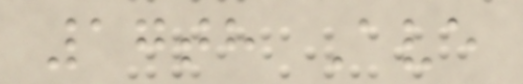17th Ave
